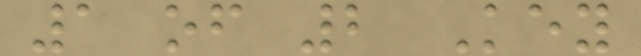1 of 2 Key
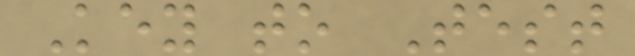Key to Test
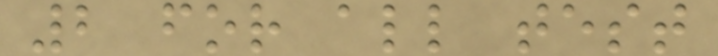2 for all test
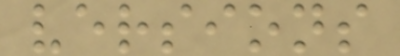versions
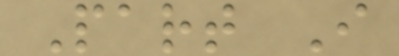Part I
